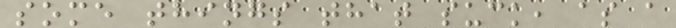some things that suck, as a
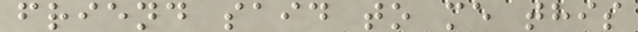friend said to me this
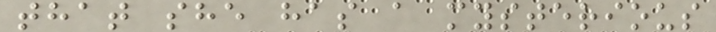that she has a mysterious
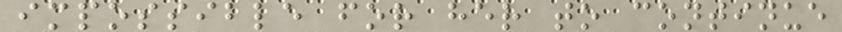impossible for her to continue
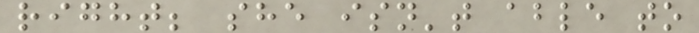right; she isn't able to
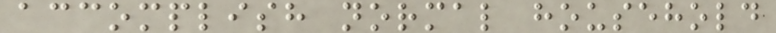accomplish normal household
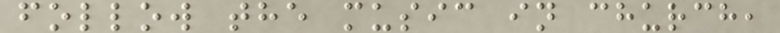follow the music in church,
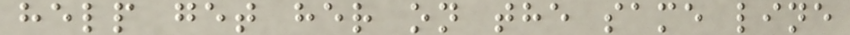help get her on the same line
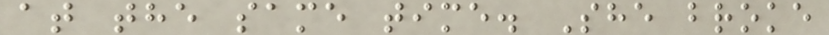at the same time. She broke
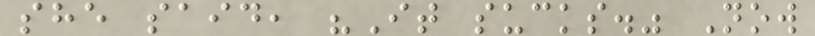she said, "It sucks." Now
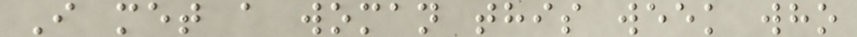I met a woman this week who
